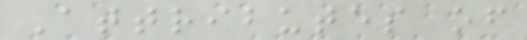Attributes of
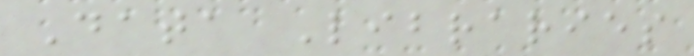Data Libraries
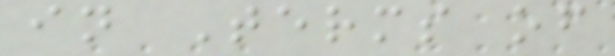in Terms of
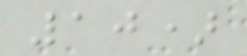10)
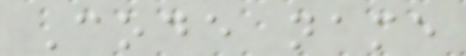Code name
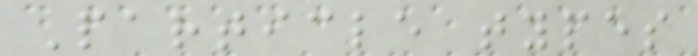Particle types
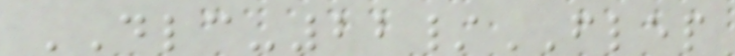DLC-22/FLEP
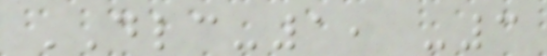DLC-1, -3
